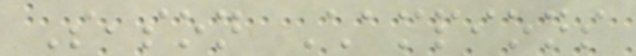Season Champions
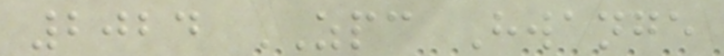2024 ZPC Hwange
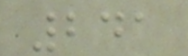241
